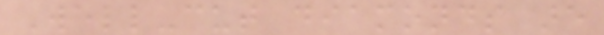Well-cut diamonds are
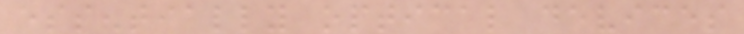essentially optical devices
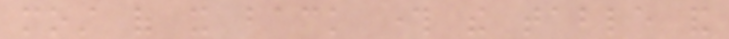most of it back through the table and
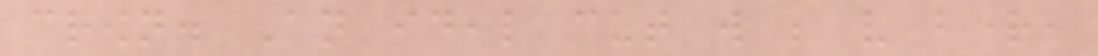crown. An ideal cut will be very bright,
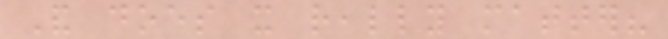And does it really matter?
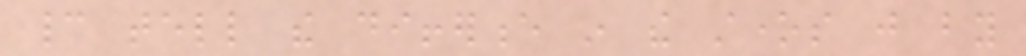cannot tell the difference in the stones just by
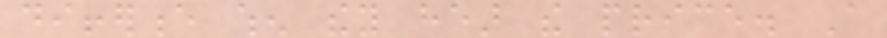difference when they hear the price. A
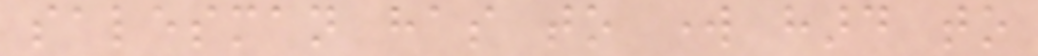salesman has to work hard to
